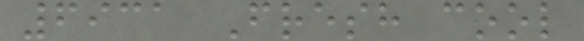6931 Fresh cool
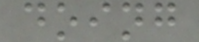doing
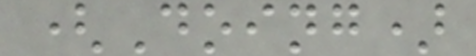(Doing)
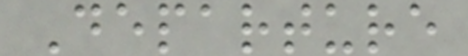Departure
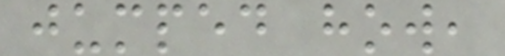jumped how,
